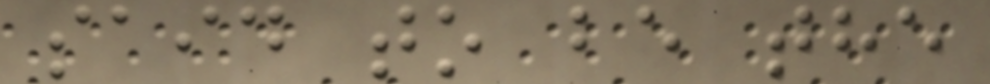said to be the
